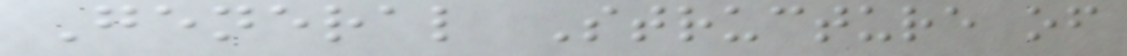General Structure of
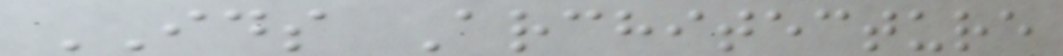IDS Architecture
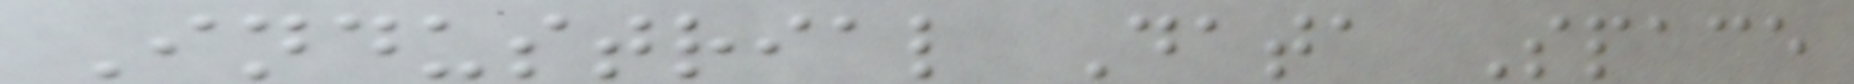Industrial Data Space
